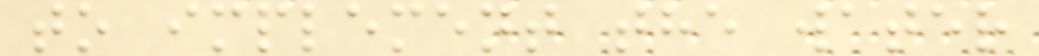to implement the water
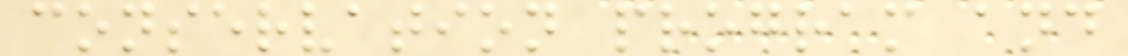conservation program and
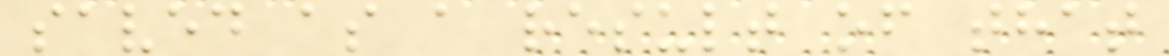saved as a result of that
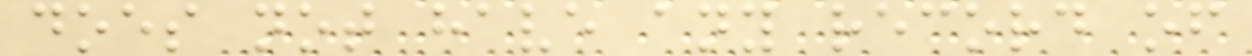does not have any record of
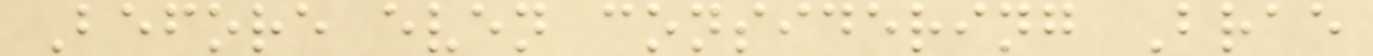Before even considering Brae
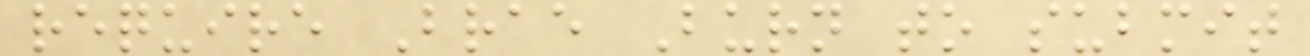require Brae Burn to submit
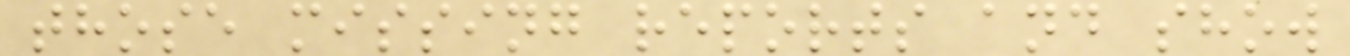those missing reports and show
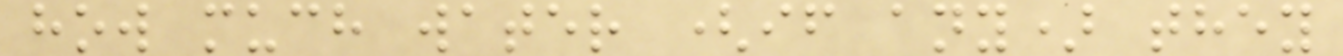how much water (if any) they
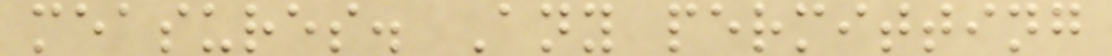measures. Any permitting
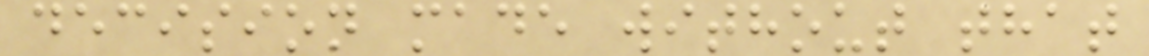decision made without that
